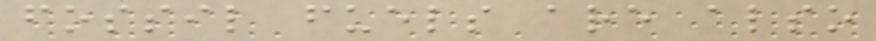fossil fuels are also
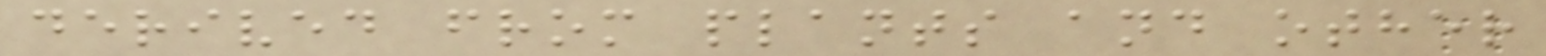derived from plants and other
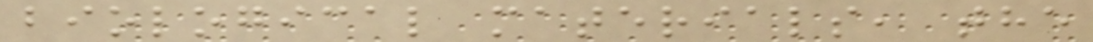biological materials, the
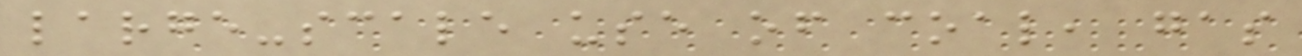large-scale use of coal, gas
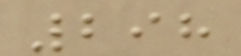298
